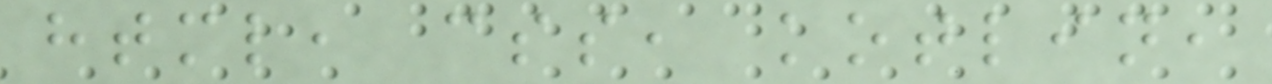html, css, kotlin,
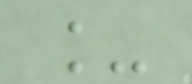_
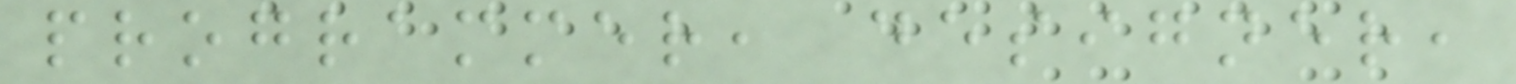programmer, designer,
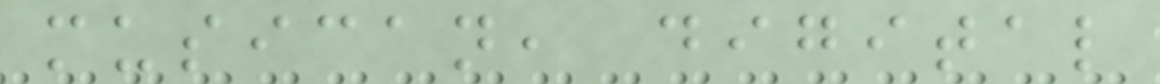musican, digital
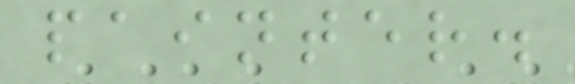painter.
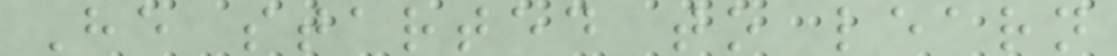He started to learn
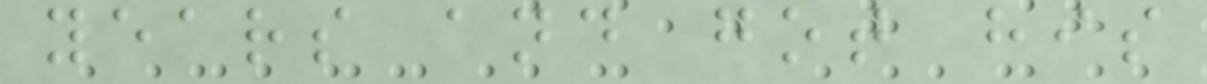years and got his
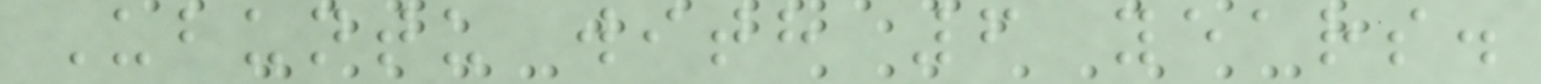Ubuntu with 6 years.
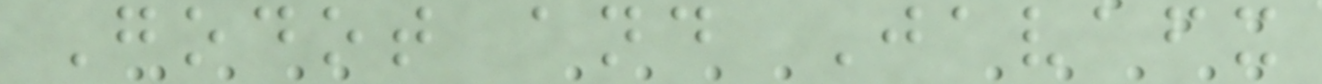Godot and Javafx
